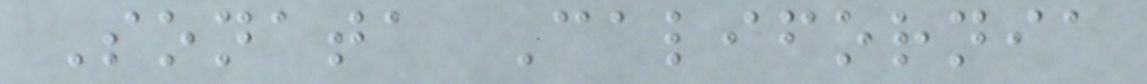Sonata California
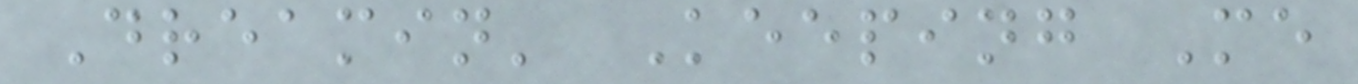Dreamin' Keeping Me
